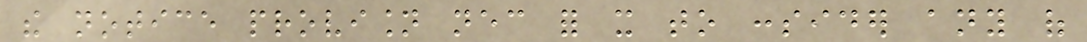the notice provision necessary for it to consider any of
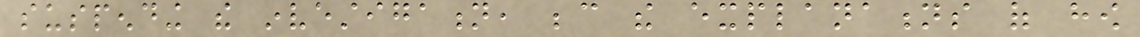suspending the investigation, because the explanations of how
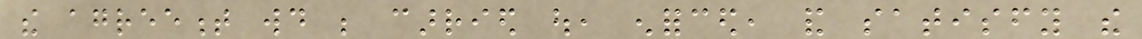the agreement would be carried out, enforced, and satisfy the
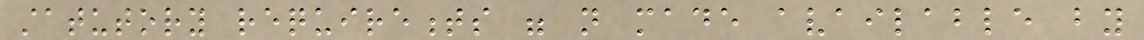statutory requirements were not made available by
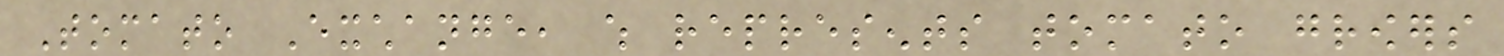Tomato Exchange, which represents tomato growers
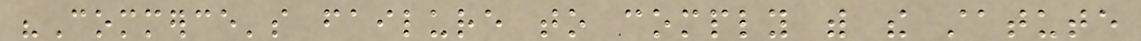"Commerce's failure to comply with the statute
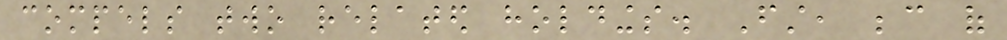compels two related holdings. First, because of
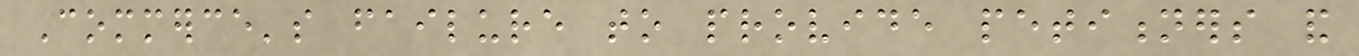Commerce's failure to provide petitioners and
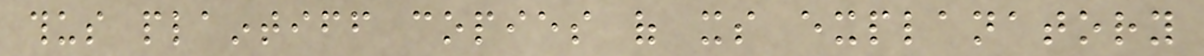thus plaintiff copies of its explanatory
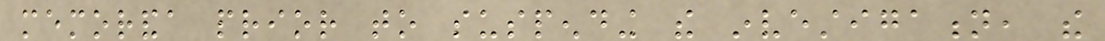memoranda prior to suspending the investigation, the
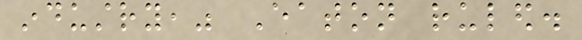industry," Eaton ruled.
